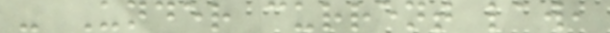- Under current law,
